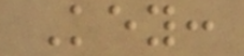Key:
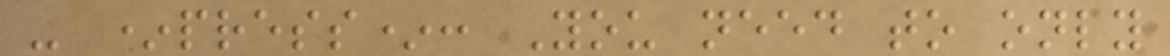- *press*: You need to only
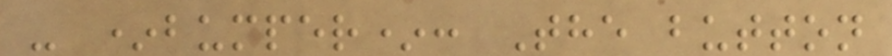- *bumper*: The button
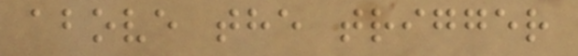above the trigger
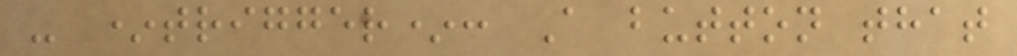- *trigger*: A button that
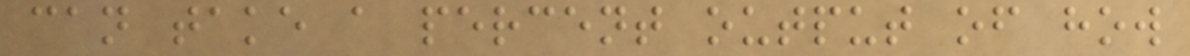can take a percent output of how
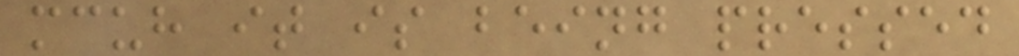mcuh it is being pressed
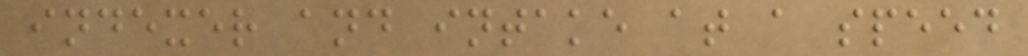indexer and intake at a speed
